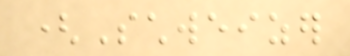(Schweizer
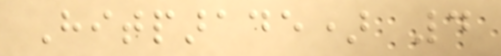Hitparade) 4
